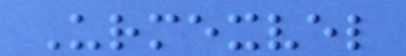Urmexvel
